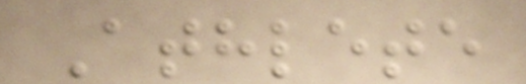Athlete
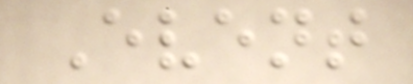Event
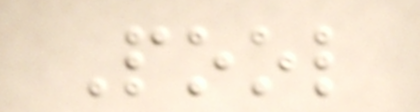Pool
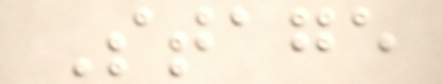Stage
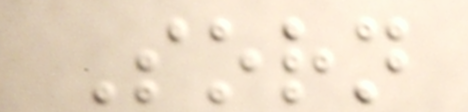Sorn
